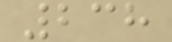238
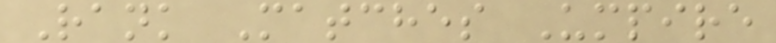Rank Matches Umpire
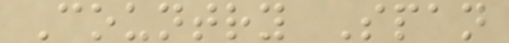Country Span
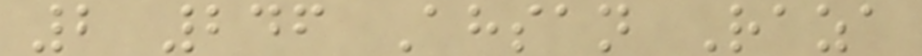2 246 Ahsan Raza
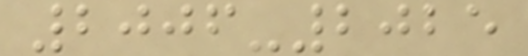2006-2025
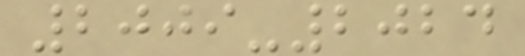2009-2024
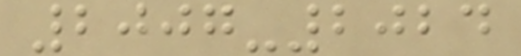2007-2024
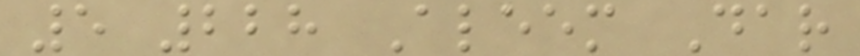5 228 Aleem Dar
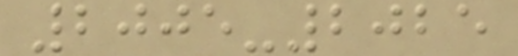2005-2025
